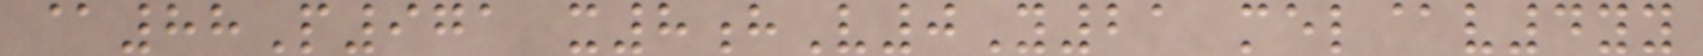@88P971 x8hV0Y21 mel@v4yy
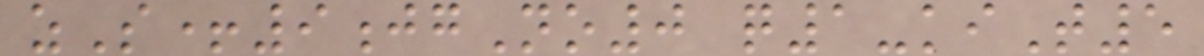zS+9jgNo0 q1-kiT5
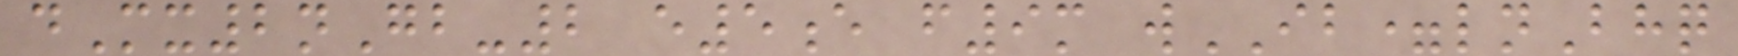dMx2nGb-2 e5e f9m wIB=lnBhq
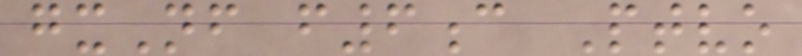gxNf f6c Ptvo
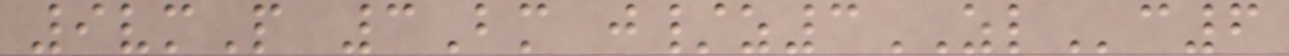9vmP 3Bm j/z3ZLc6
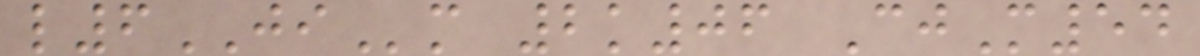l6JIm 2k06 CjM54
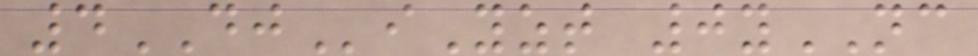4DJiYzt 0yNC
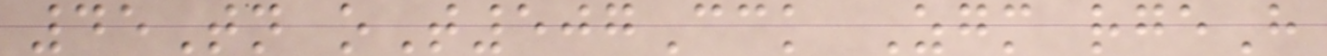45Tn oT507Cck Zgm rgeH
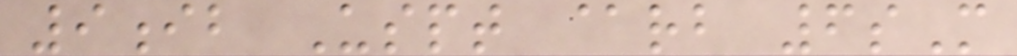9ib Uspt @rb 6sM
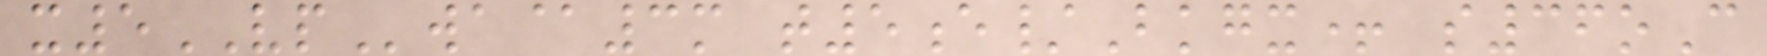x5VPwa@3m t5e/Bkgx+ s36oC
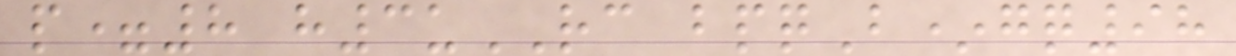p=8 h3uRC bpqB*gq98
